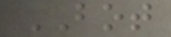BOT
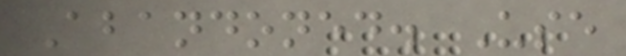Abandoned. Use
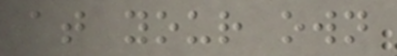at your own
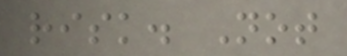risk. Not
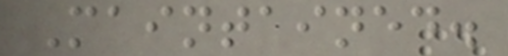Maintained.
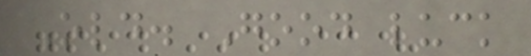Old. Good luck
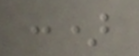:)
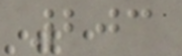203
